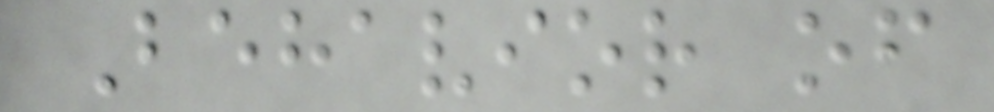Behavior of
